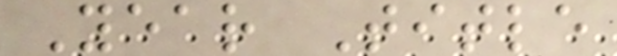Year Title
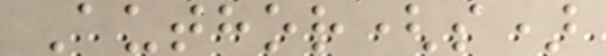Author(s)
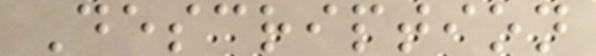Description
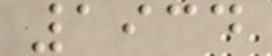1934
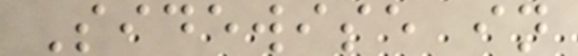Sidewise in
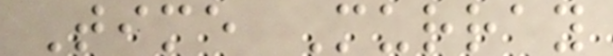Time Murray
